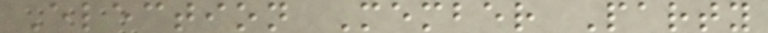Election Member Party
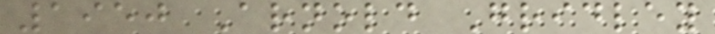1950 Arnold Gridley
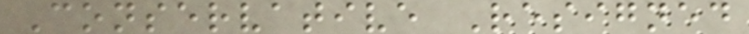Conservative Resigned
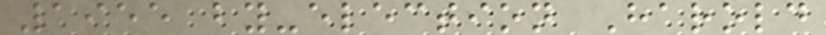1955 by-election Harold
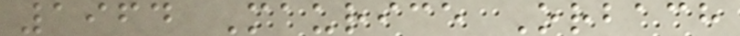1964 Maurice Orbach
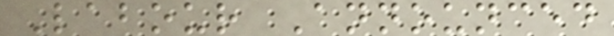Labour Announced
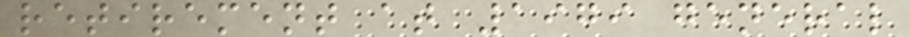retirement at 1979 general
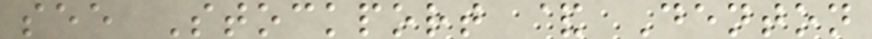see Stockport & Denton
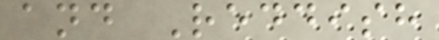and Reddish
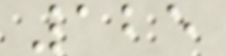125
